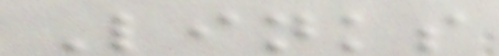Links
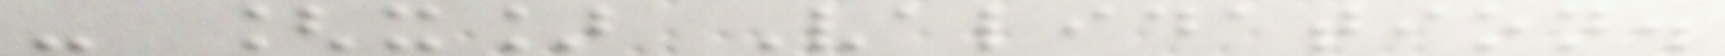- [x] Validation.
